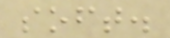soft.
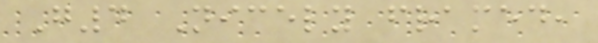G4 Nicely framed,
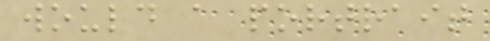would a portrait
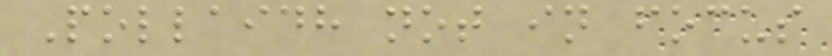Pollaidh not in focus
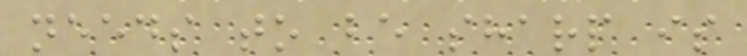needs to be sharp is
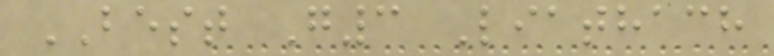BEST G3 Liathach
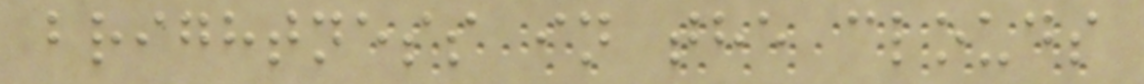brightness in the clouds
